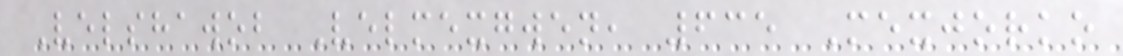Velshawob Velmexgwen, 635 Mexjorko
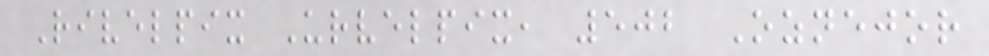Rivelpix Urvelpix, 502 Oznejor
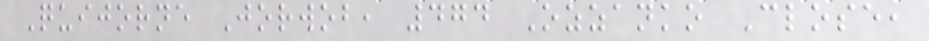Quijorne Jorwob, 474 Ozzanko Close,
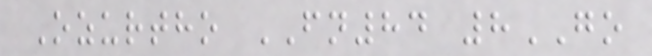Ozurtho FN84 8GO
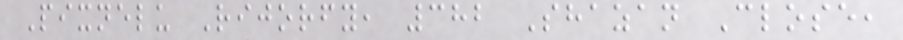Pixnelu Rijorfy, 382 Shazan Close,
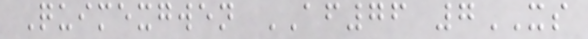Quimexgwen AF76 7XS
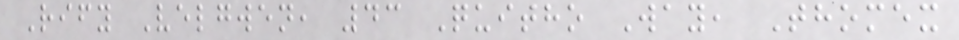Rify Velgwen, 43 Quitho Way, Thomex
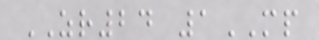ZR24 1MP
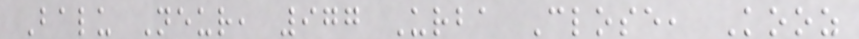Balu Neur, 977 Urba Close, Kooz
